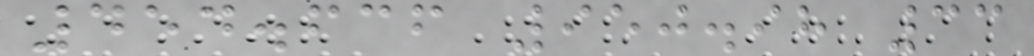454.636 950.98 33
